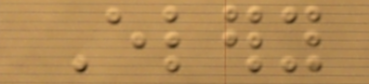Elery
